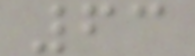63
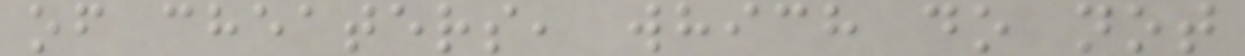of cheaters, which do not
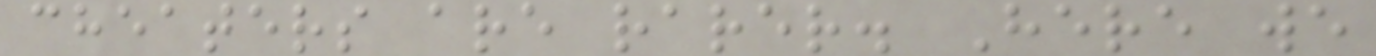cheaters are rarer. Here we
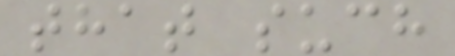that such
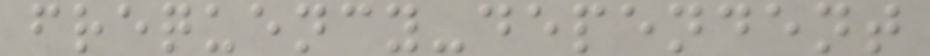frequency-dependent
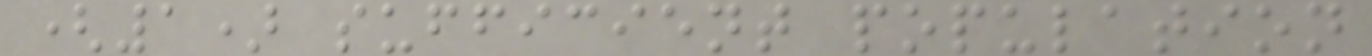(1) sufficient population
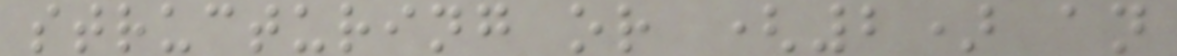structuring or (2) an
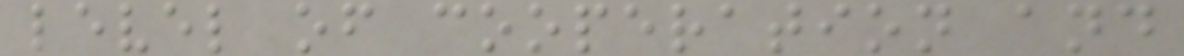level of cooperation and
